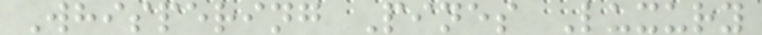Whispering Pines Luxury
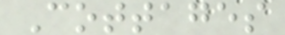Cottages
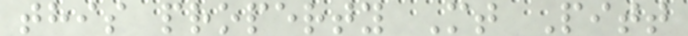this property Mt Pitt
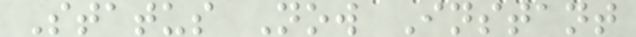Status Now Instant
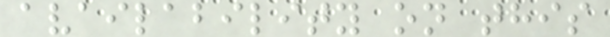availability on this
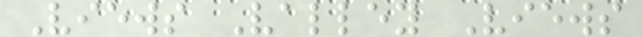Views Valley Views
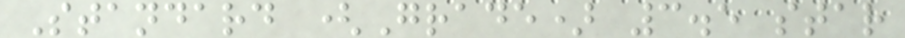Standard (Grade) 3.5 star
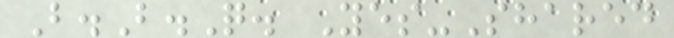B.B.Q. Yes-Shared
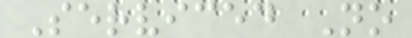Serviced No
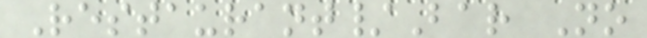Restaurant/Bar No
